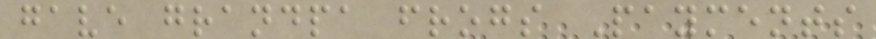gave grandpa frogs Payments
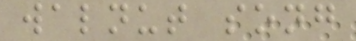walnut song
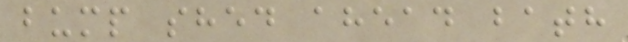bump shed ahead bath
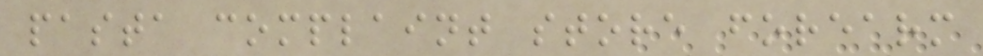pasta complaint store forearm
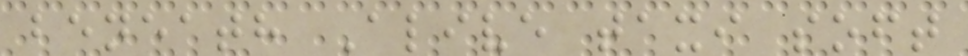beneath Alive taxi soft
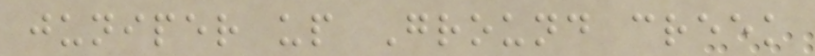juniper up Ground creek
